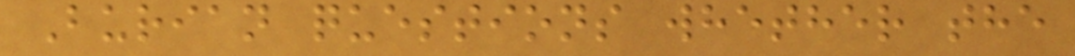Burian questions whether the
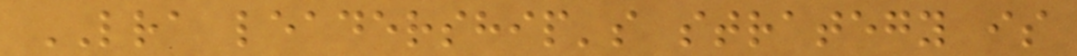LRA leadership's strategy is
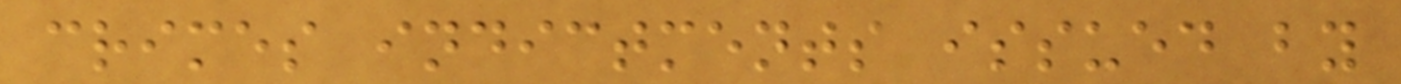crimes indictments issued by
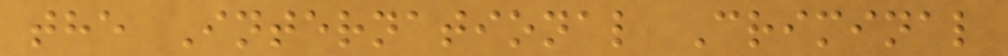the International Criminal
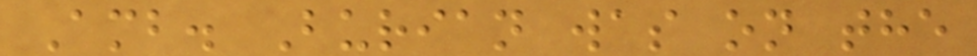Amb. Burian was on the
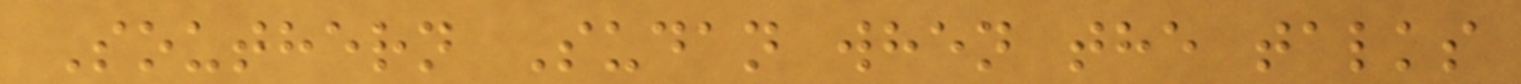Southern Sudan when the talks
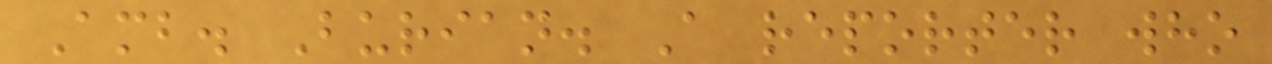Amb. Burian. A reporter who
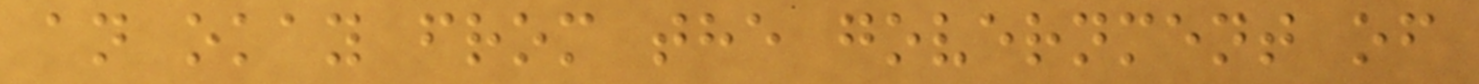an okay from the government of
